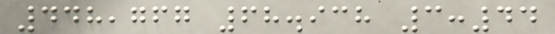448,767 68.938 3:44
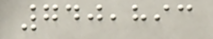740,893
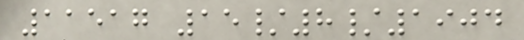11517 15/8/1904
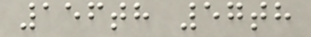156th 57th
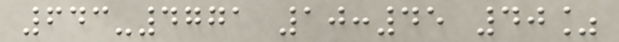643-4771 10:45 40%
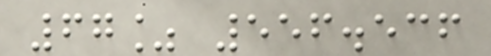67% 556.536
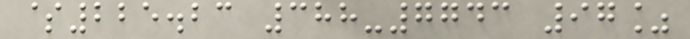$225.23 388-7743 97%
